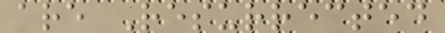are Resurrected
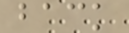back
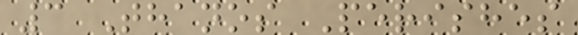3 Thanos Perishes
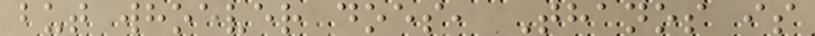but whoever does, Thanos is
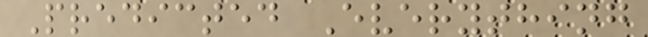Predicted Everything
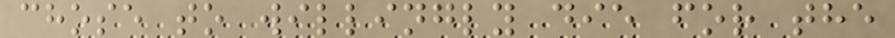chose to willingly die for the
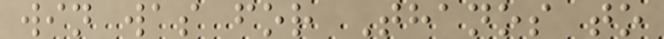win was for Thanos to
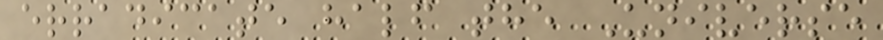erradicate half the Universe
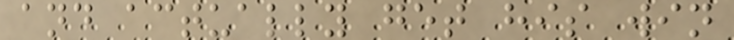and actually get his win
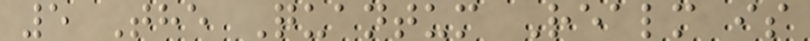5 The Quantum Realm is
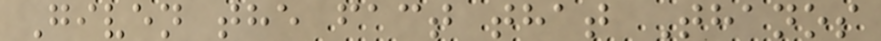Given the fact that Thanos
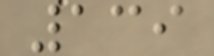139
